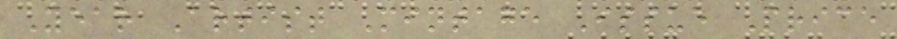Year Artist Mintage Issue Price
